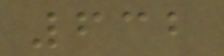632
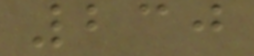230
